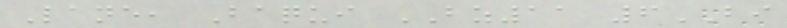Lane, Baqui BZ11 6BI
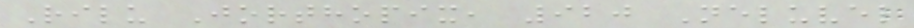Rilu Jorthopix, 920 Neluvel
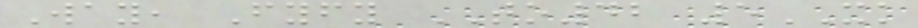Way, Fyfy TO42 5XK
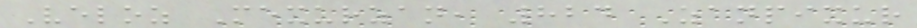Veloz Mexurzan, 824 Zanpixur
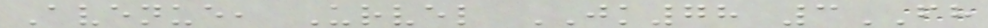Avenue, Urvel JK78 3FH
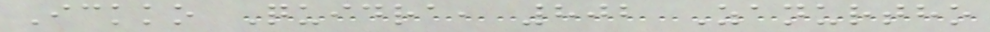Ickko Quidra, 802 Zanurtho
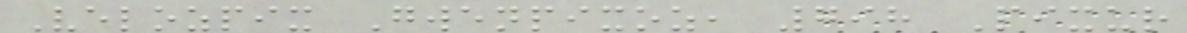Velozpix Gwenpixoz, 798 Pixur
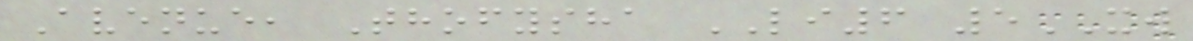Avenue, Thofysha LI6 5XW
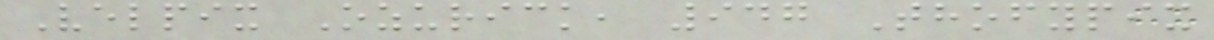Velpix Ozurick, 947 Thofypix
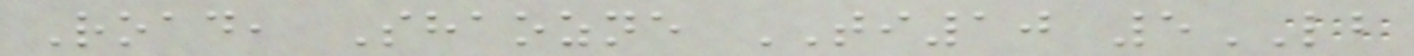Road, Shaozne TI10 5LB
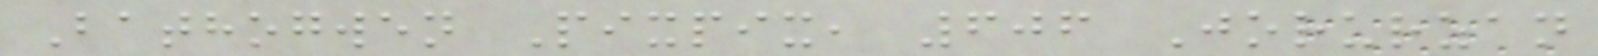Bathogwen Pixpix, 606 Jorurzan
